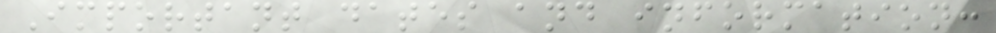Important dates and information:
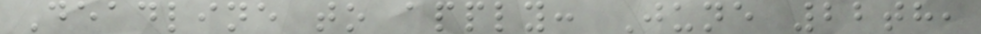Deadline to apply: June 22th,
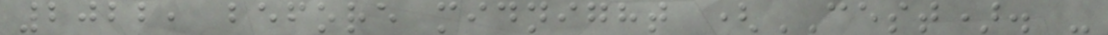2022, before midnight (CEST). -
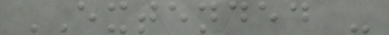EXTENDED -
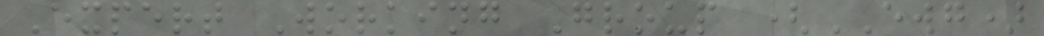Expert Working Group (EWG)
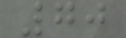70
